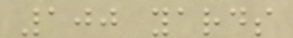100 yards
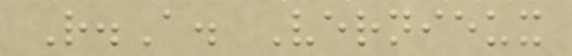R.A. Vernieux
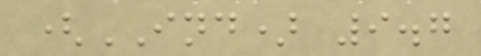(IND) 9.7
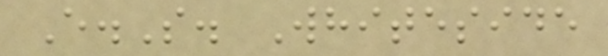E.S. Whiteside
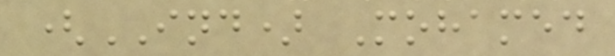(IND) Mohamed
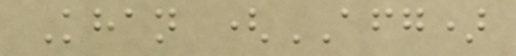Khan (AFG)
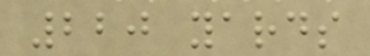220 yards
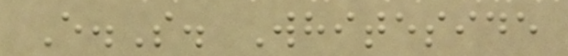E.S. Whiteside
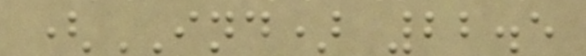(IND) 22.5
